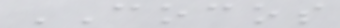COCOS
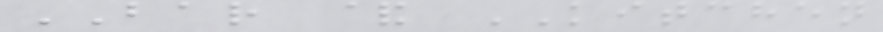BAR & KITCHEN
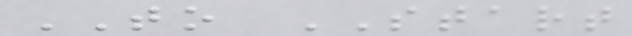TO START
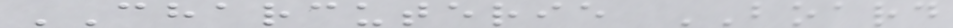CHARCUTERIE BOARD
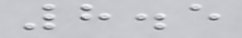8.5
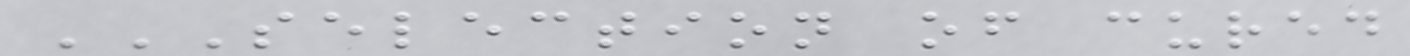SELECTION OF CURED
